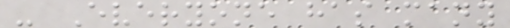- Everyone has many
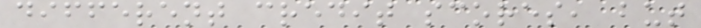different credit scores, but
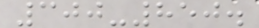300-850.
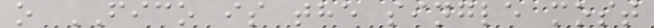o FICO is the single most
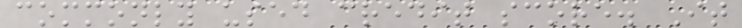commonly used credit score. It
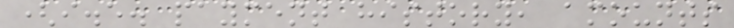(i.e. payment history, amounts
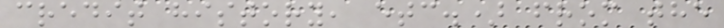credit history, etc.) from the
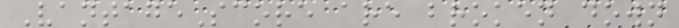VantageScore are broken down
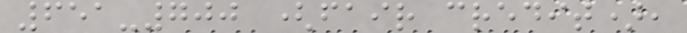651-700 (fair credit),
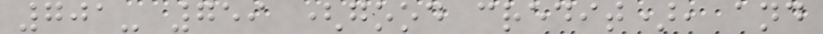701- 759 (good credit), and
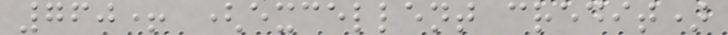760+ (excellent credit)
